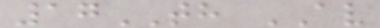17TH AV
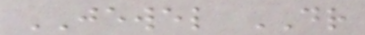JEWEL DR
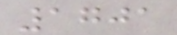1701
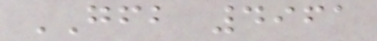GFB 4961
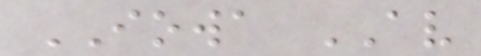IOWA AV
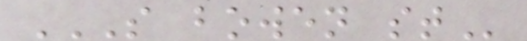S BOWEN ST
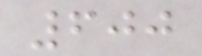600
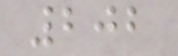202
